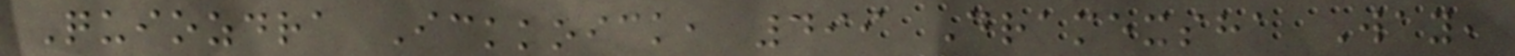Quiozdra Ickkoick, 499 Dramexsha Way,
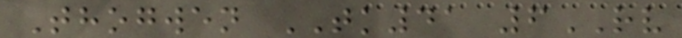Thogwen TK41 6RV
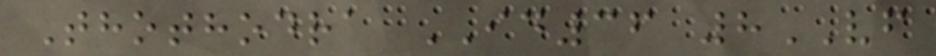Thothodra ID36 8VF
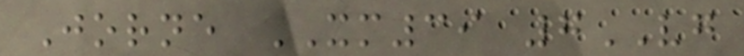Jorne XM39 7VG
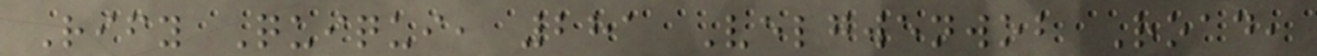Rify Quiqui, 281 Velgwenwob Road,
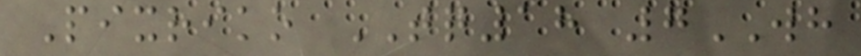Pixriko TQ18 7WH
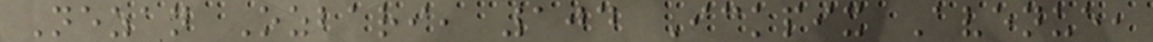Nezan Ozbari, 104 Ickpix Avenue,
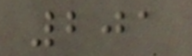201
